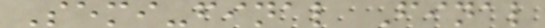Semi-final Final
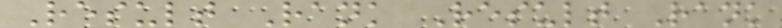Result Rank Result Rank
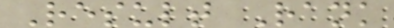Result Rank
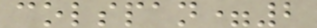colspan=2
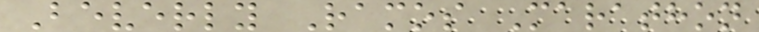Beverly Ramos Marathon
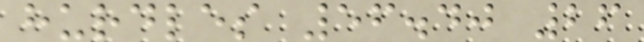hurdles 56.40 26
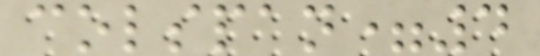colspan=4
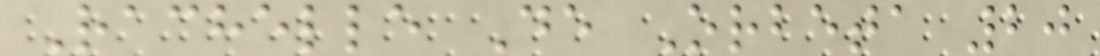Rachelle De Orbeta 20
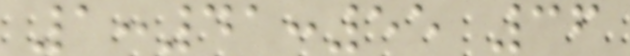1:41:55 36
